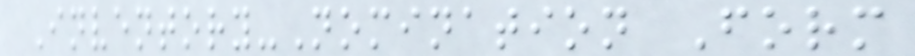Inventory-Nomination Form
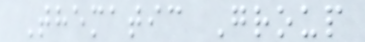Thematic Group
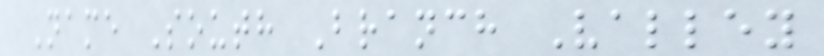Name South Branch Valley
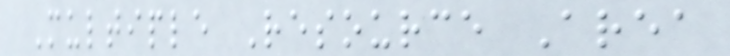Multiple Resource Area
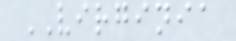VIRGINIA
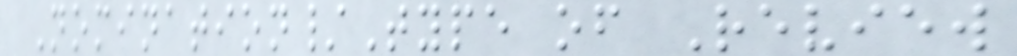Nomination/Type of Review
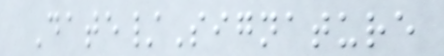Date/Signature
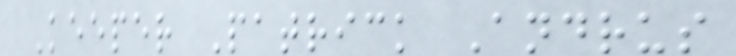Keeper Patrick Andrus
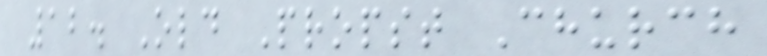12. Old Propst Church
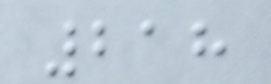218
